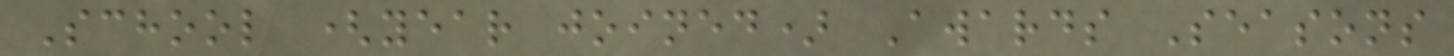School (year joined) Awards Seasons
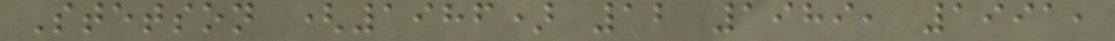Stetson (1986) 12 1989, 1991,
